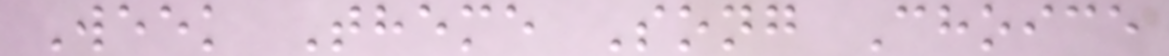Week Theme Song Choice
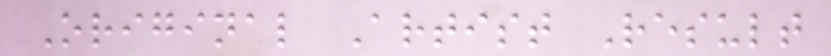Original Artist Result
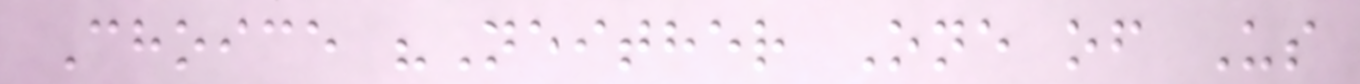Choice "Neither One of Us
